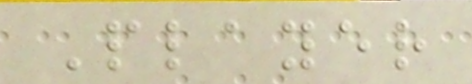Player
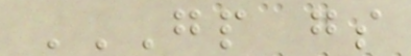GP GS
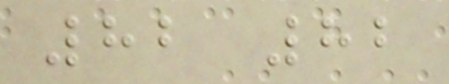82 82
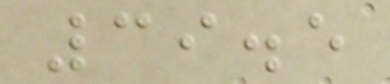39.5
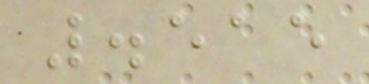.515
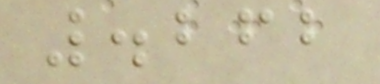.262
